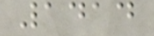1414
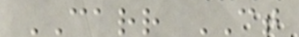CARR CT
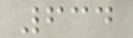634
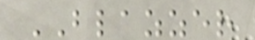BLAZZER
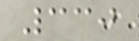330
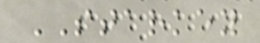STARKEY
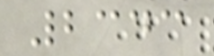2343
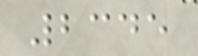2345
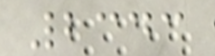2343
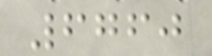6760
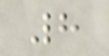8
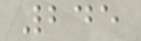245
